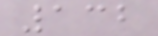132
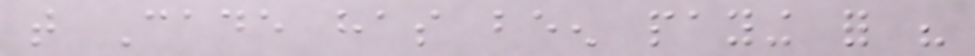that Cade has been paying for his
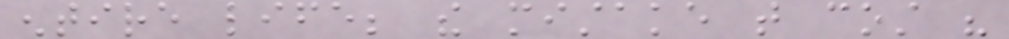entire life; the mistake that cost his
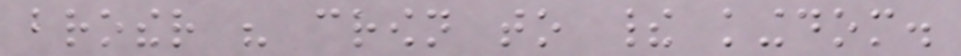brother his crown to their kingdom.
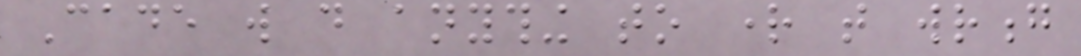Cade will do anything to right that wrong
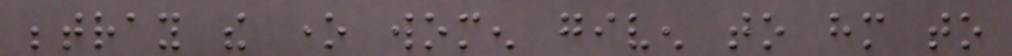betray the one women given to him to
